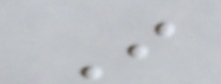I
